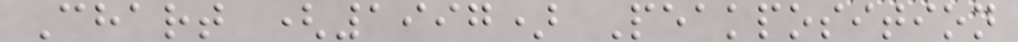Chart (1997) Peakposition
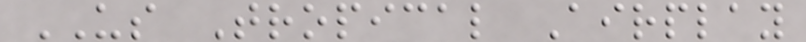US Tropical Airplay
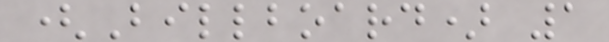(Billboard) 1
